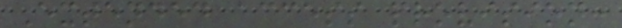Extended access provision:
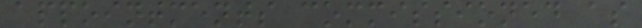appointments commissioned as
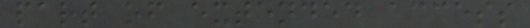part of extended access
